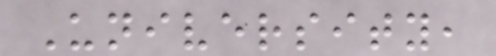University,
